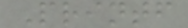Printf
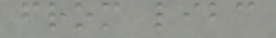from libc
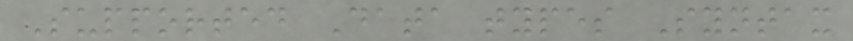Supported Data types Syntax
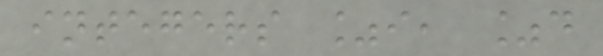integers %i, %d
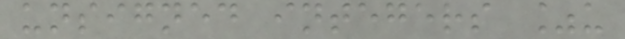unsigned integers %u
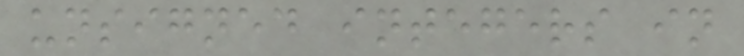unsigned integers in
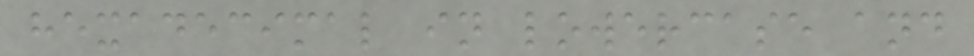hexadecimal in lowercase and
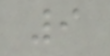9
